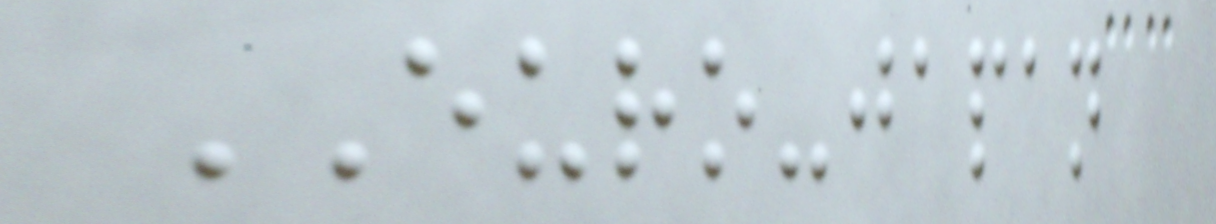EURO-japan
